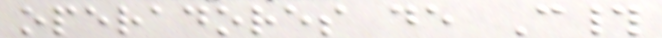operadores de C#
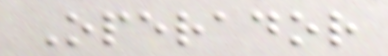Operador
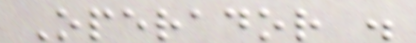Operador .
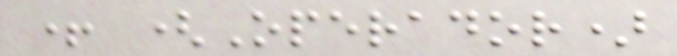+ (Operador)
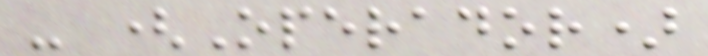- (Operador)
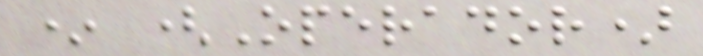* (Operador)
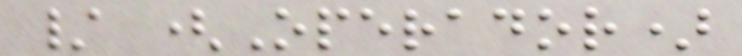/ (Operador)
